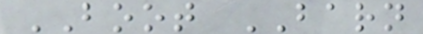BOOT BARN
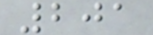201
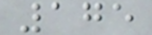175
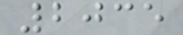2035
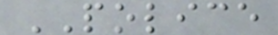POLICE
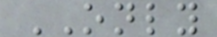ONLY
